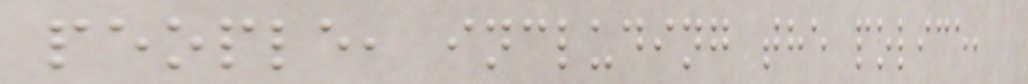people, including the police,
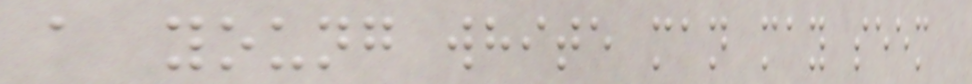a young white man may seem
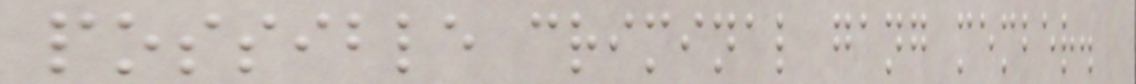possible criminal gang member.
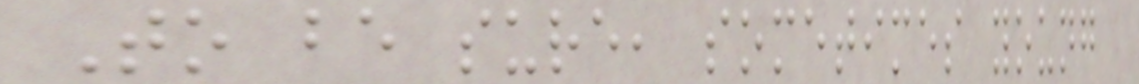To be sure, sometimes young
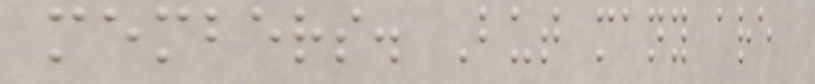members. But many are
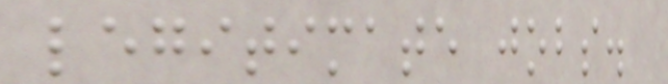legitimate jobs.
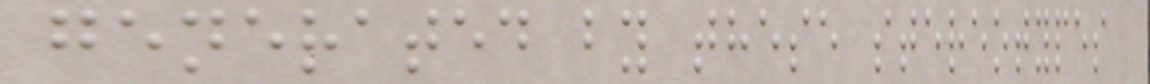generated by these stereotypes
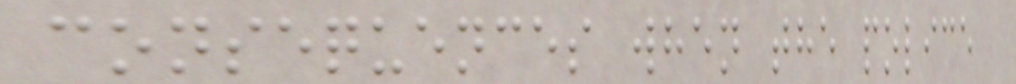consequences when the police
